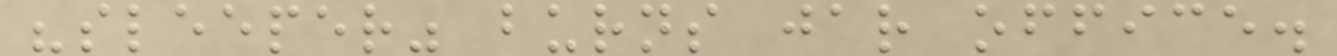"sleeper" burns jar office.
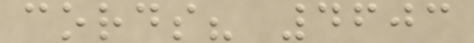cords? 4603
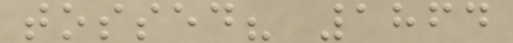tossed? 1864
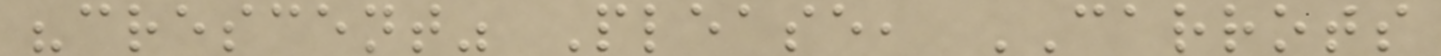"crescent" Please, CARROTS
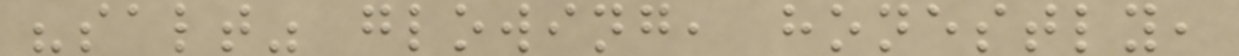"salt" glowing, honestly,
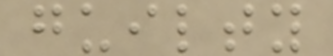guilty
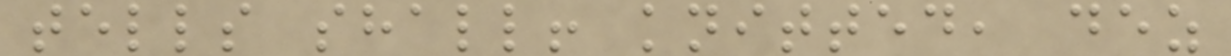tells shall! knitted, dez
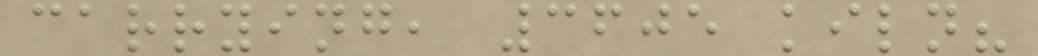carrying, 3605 kiln?
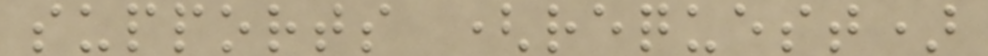supports (request)
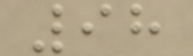98
